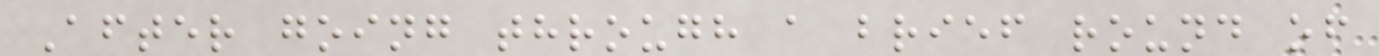After going through a brief round of
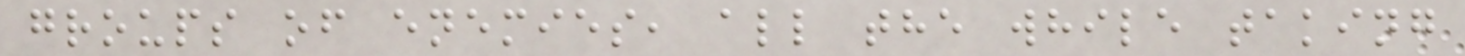groups of enemies, all the while taking
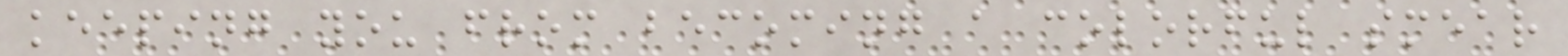keeping you from becoming a colorful smear
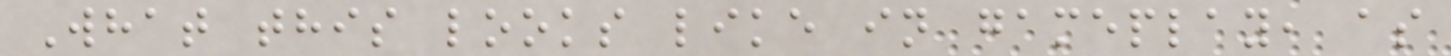What this looks like in gameplay, as
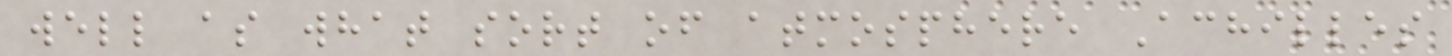well as what sort of atmosphere Achilles
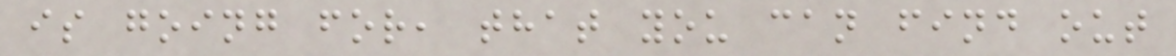is going for, that you can find out
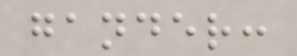gander:
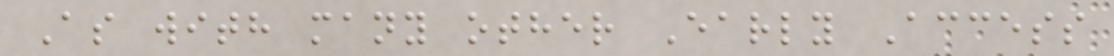As with many other Early Access
